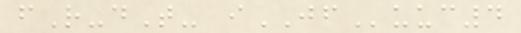fR-dT- iJFuuc4
